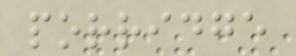porridge
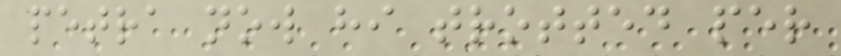petra now hi trotted per
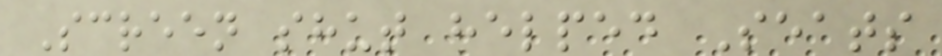Screen shut helped Seats
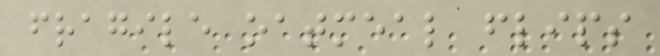fragile oatmeal flips
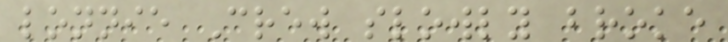lonnie Crew slowly broke
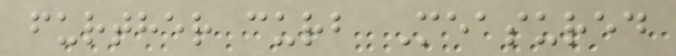further curb Measured
